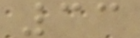33
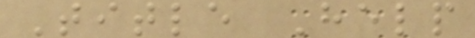Title Help
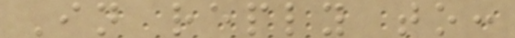In reply to:
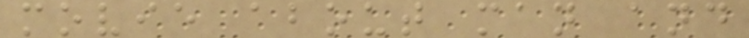movie about man and
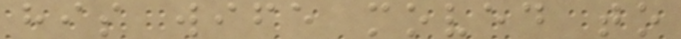his wife moved to
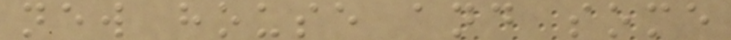new house and some
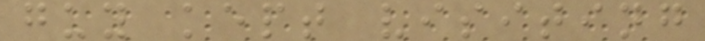guy kept visiting
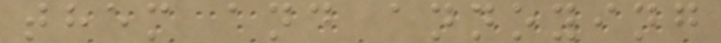them and annoying
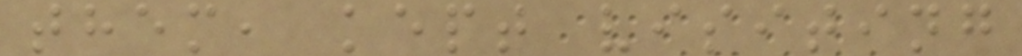them, kept visiting
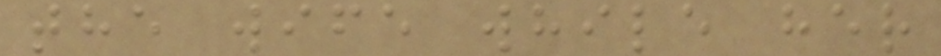the wife while her
